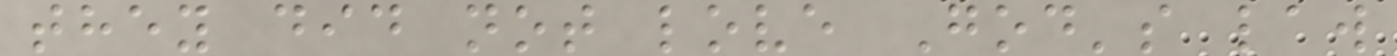they did not love God's law
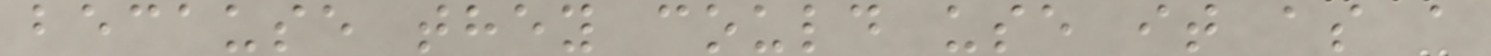because they could use it as a
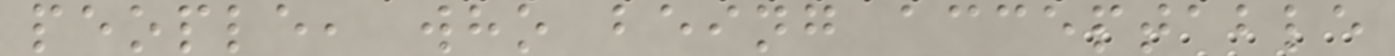people, who being acceptable
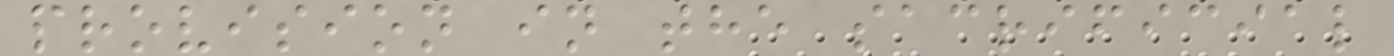provision in the sacrificial
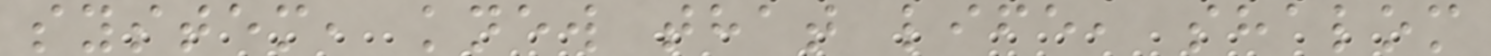system, knew that life, shalom
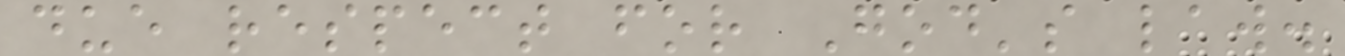due respect for God's law.
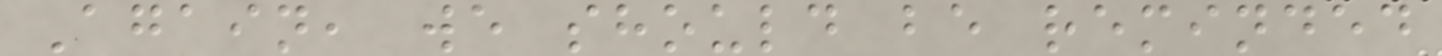Again, we should be reminded
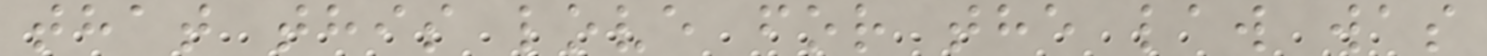that this love for the law was
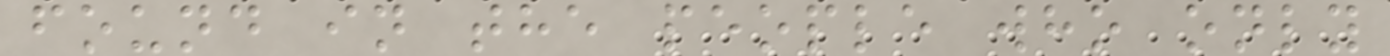found in the people who only
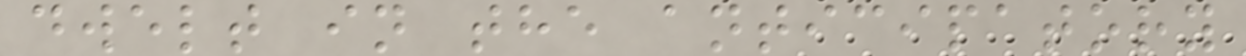dwelt in the anticipatory
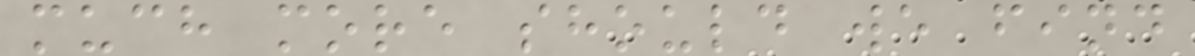much more should we find
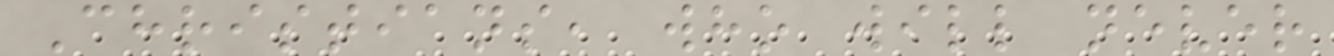Christians, who will never
